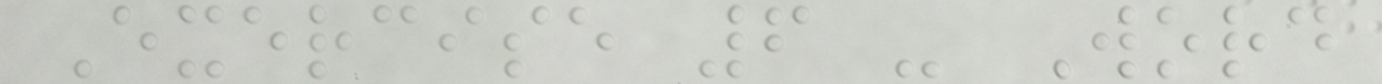Exercise 6 - Word
